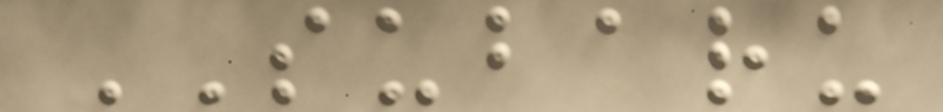SUBARU
